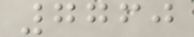7760
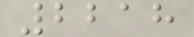2218
